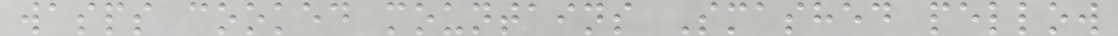wasps cooked mountains Smashed pellow
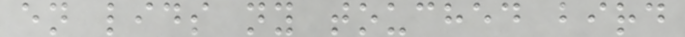en lids ny touched bird
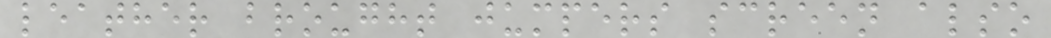leather brought jumpers screen also
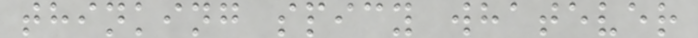thinking spicy whatever
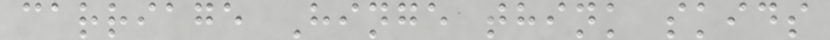carriage Hinge think skids
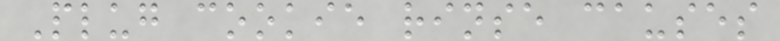Plug cookie rinse causes
